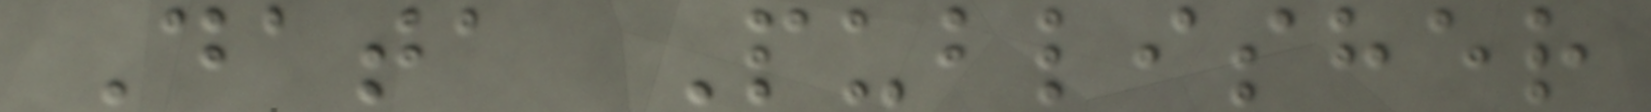Data Publisher
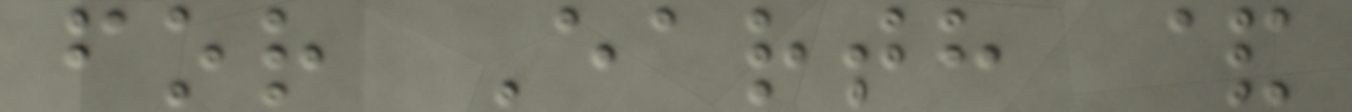for Earth &
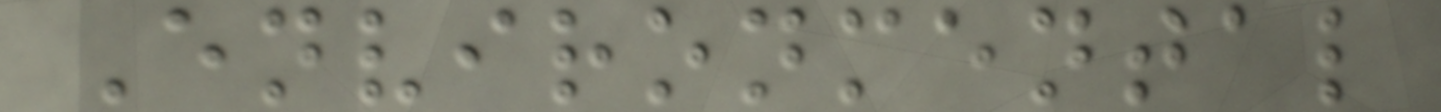Environmental
